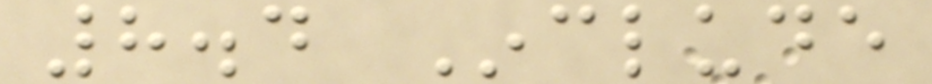8.4 Include
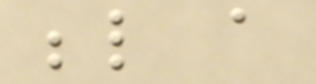below a
